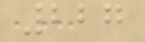227
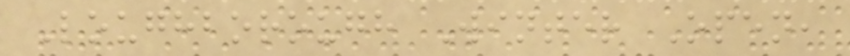Loughborough Winter Open,
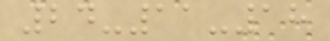24-11-18
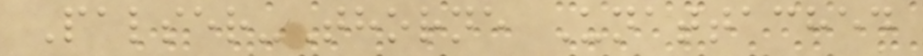Palser-Thorne Unattached
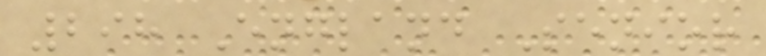298 England Senior
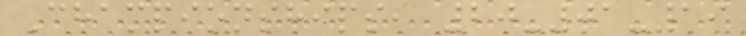Championships, 20-01-19
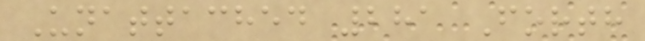Unattached 281 Forth
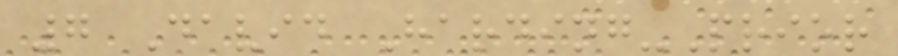7 David Harding-Prior
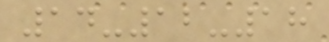14-12-18
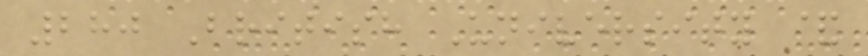280 British University &
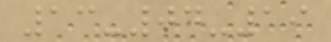13-04-19
